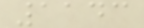1143
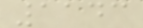1143
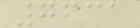7631
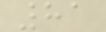81
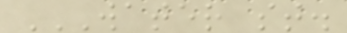WATER ST.
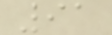91
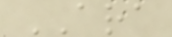ARA
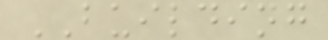BUILDING
